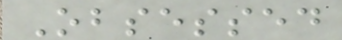Obsessed
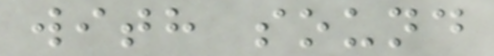with sound
